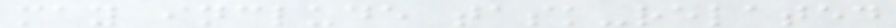may include task-related
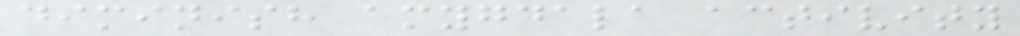diminish amygdala activity
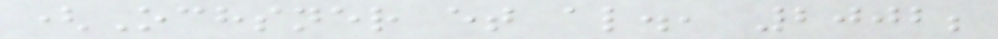(Ochsner et al., 2002;
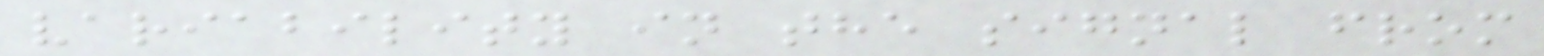variability in the signal from
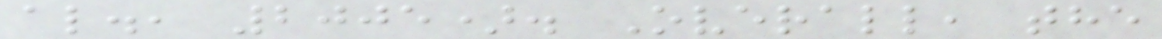al., 2005). Overall, the
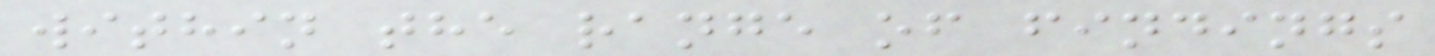within the range of findings
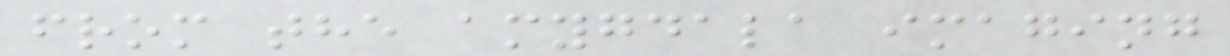from the amygdala imaging
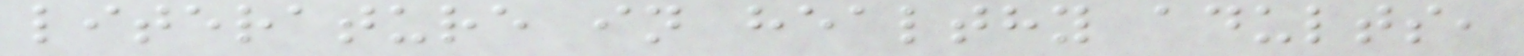literature in healthy adults,
